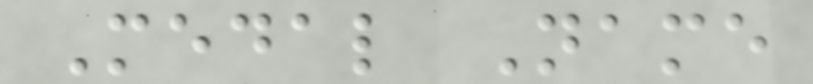Medal Name
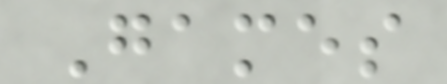Games
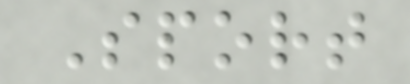Sport
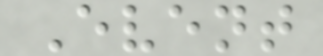Event
